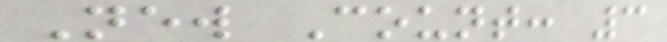New Count: 3
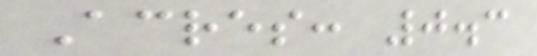Acres: 0.3
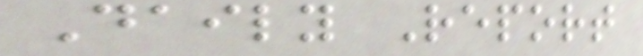Daily Report
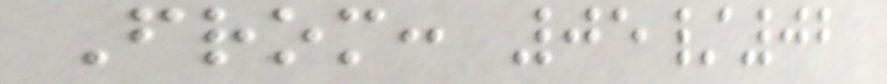From: 05/02
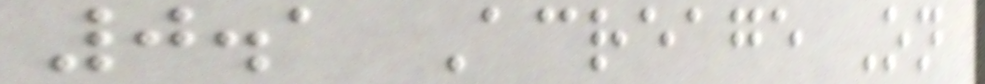0.1 Acreage On
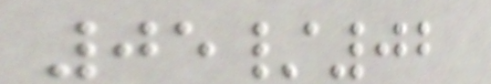05/02
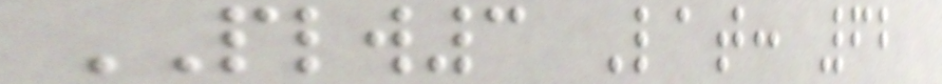PLW3 Lat: 62
